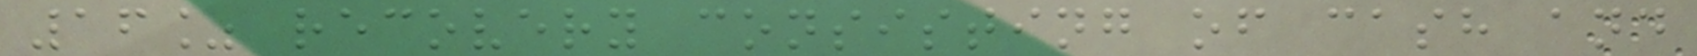16% recovery consisting of cash and
